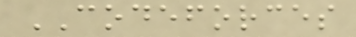CODEFORCES
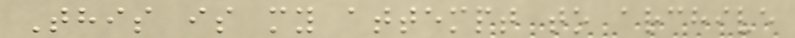This is my attempt to archive
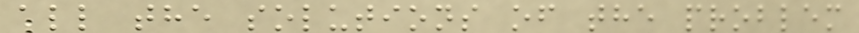all the solutions of the problem
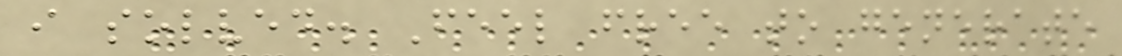i solved. Feel free to generate
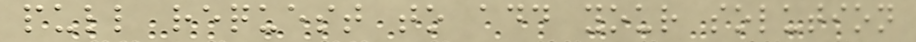pull request to add your solution
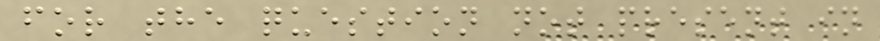for the question not present in
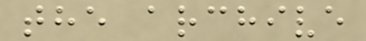the archive
